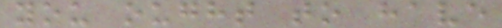you ought to have
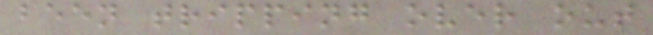been tripping over out
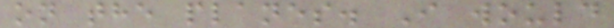on the planes. I would
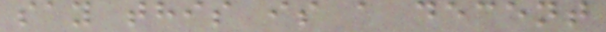say this is a decent
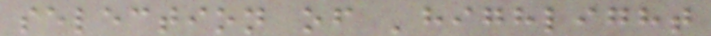selection of 'highlight
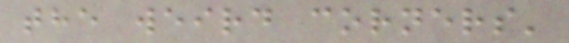the weird corners'
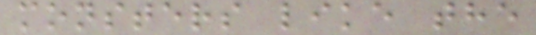monsters like the
